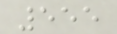555
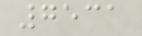7531
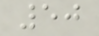50
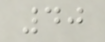40
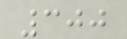300
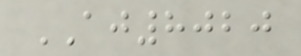AJ8020
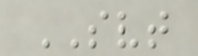SVT
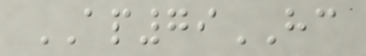AP79HC
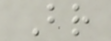Br
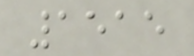1515
